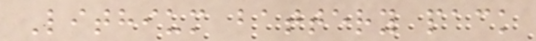Lithium battery pack
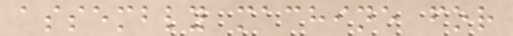assembly machine for
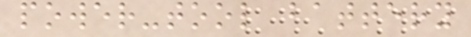power-tool battery
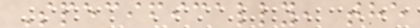Specifically, the
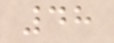48
